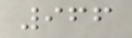966
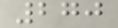270
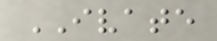IVATE
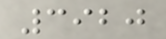3920
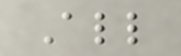All
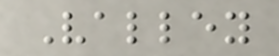Valley
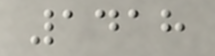1418
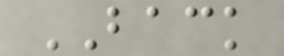BACK
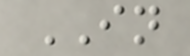IN
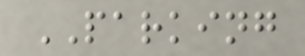PARKING
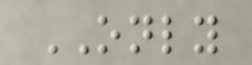ONLY
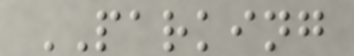PARKING
